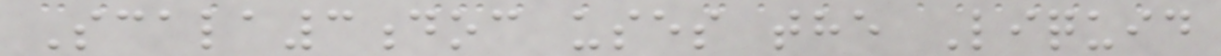Scala3doc uses the Liquid
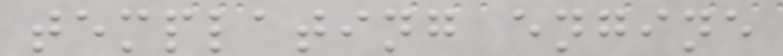templating engine
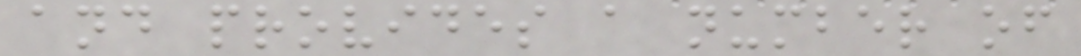and provides a number of
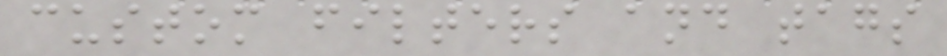custom filters and tags
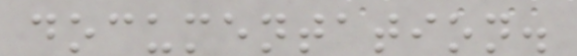documentation.
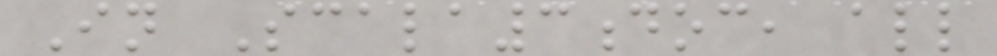In Scala3doc, all
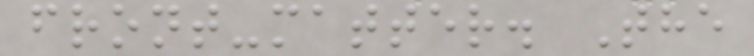front-matter. The
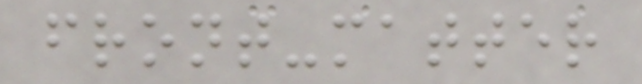front-matter
